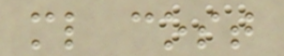ml cost
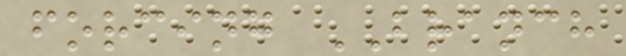forcing BRANCH
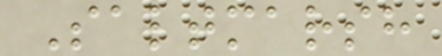Saltmarsh
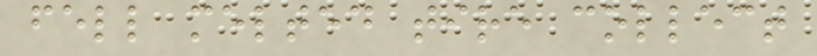fell melted tire collect
